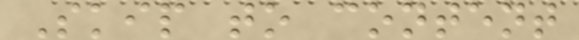Skip to content
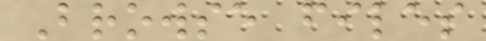Browse files
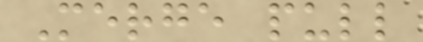Merge pull
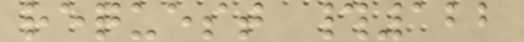request #122
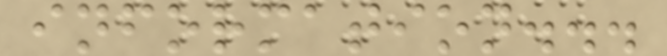information...
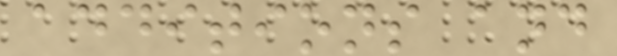additions and
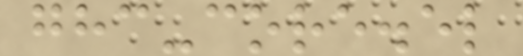ghc-core.el
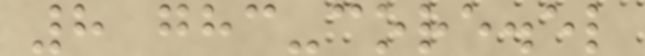8 ghc-core.el
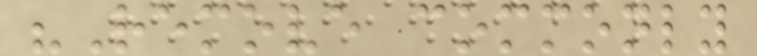"Remove commonly
